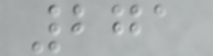271
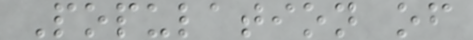Population of
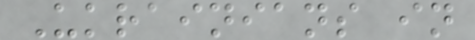Ukrainians in
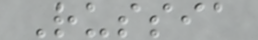Russia
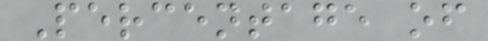Percentage of
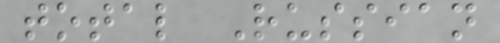total Russian
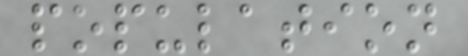population
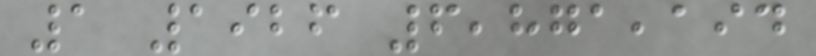1 1926 6,871,194
